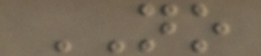NO
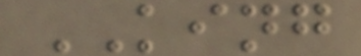KING
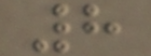8
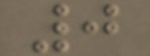0
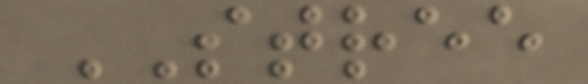STREE
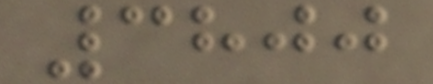3800
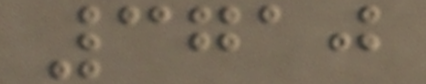3710
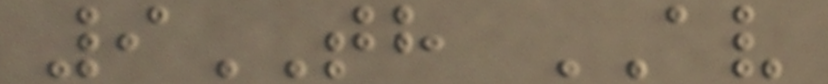9TH AV
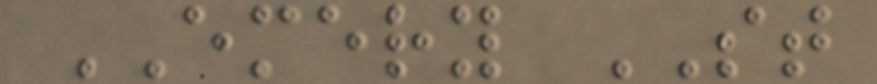EMERY ST
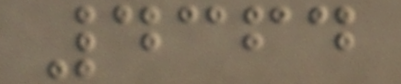4364
